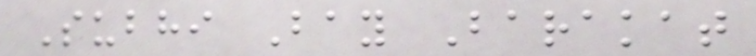Subhi Bay Barakat
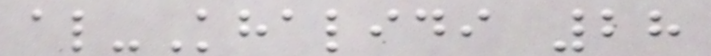al-Khalidi 28
